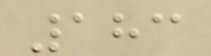183
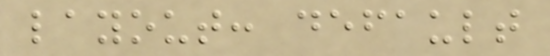layout: default
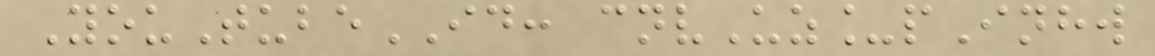YouTubeID: cnvUz_pInhw
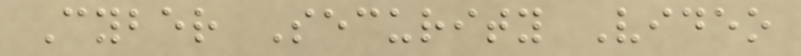Cyber Security Video
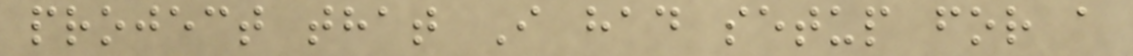project that I had setup for a
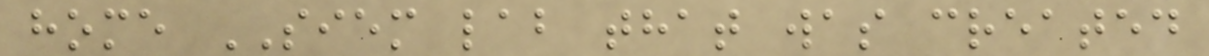home SIEM lab that was created
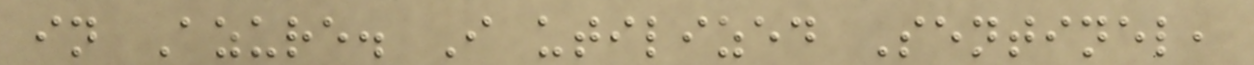in Azure. I utilized Sentinel,
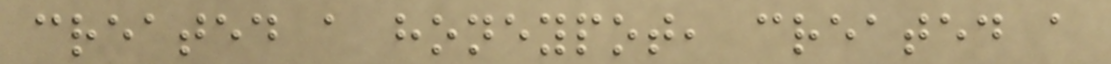created a honeypot, created a
